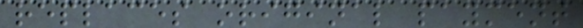replaces original payment
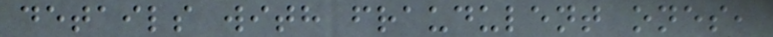details with fraudulent ones,
